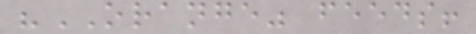"ORANGE" feeds!
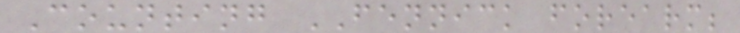Counting FENNICK forearm;
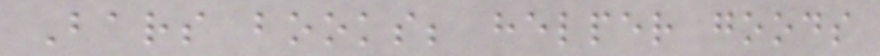Bars books; helper goods
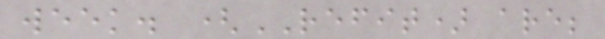week. (REFIT) are;
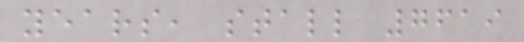years, stall 7619
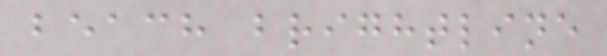beach brightline
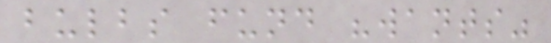bulbs fund "wants"
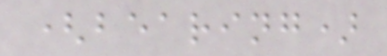(bearing)
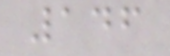146
